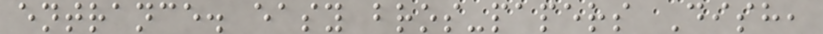entrance. easy bros-papers Dish,
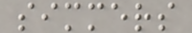simmers
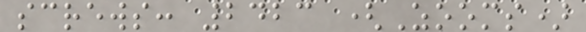screws: 2423 (Zooms)
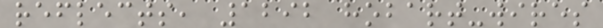reflects, 1292 hobart-wires
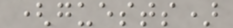(guests)
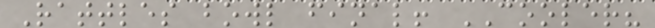Rattles bowl final! COOLER?
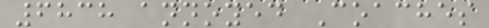6838 annoyed Coaches
